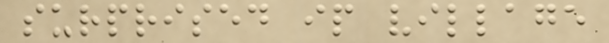surprised ip village
